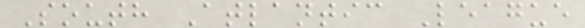South Atlantic League
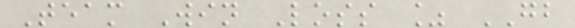Team Win Loss % GB
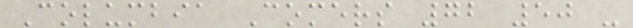Columbia Comers 72 50 -
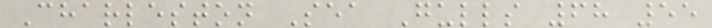Charleston Sea Gulls 68 55
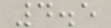4.5
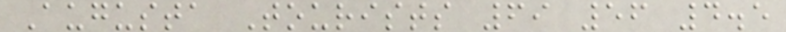Augusta Tourists 69 56 4.5
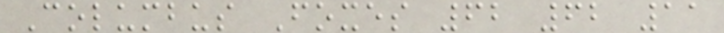Columbus Foxes 62 62 11
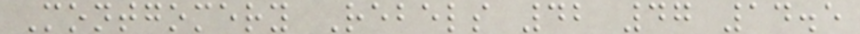Montgomery Rebels 42 47 14.5
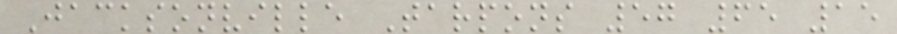Jacksonville Tarpons 57 65 15
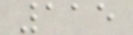115
